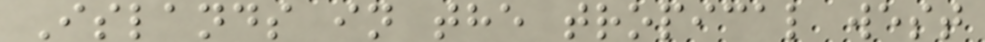Islands in the tropical west
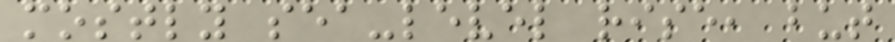mostly sea-level rise, but
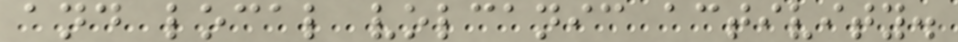and local volcanic activity.
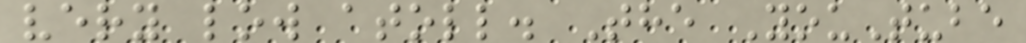very low atoll. The YouTube
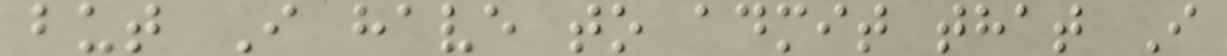but I have to admit that I
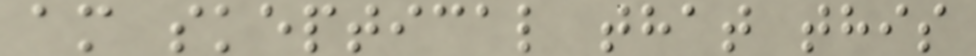am skeptical that this
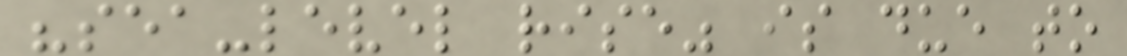"sea-level rise" is due to
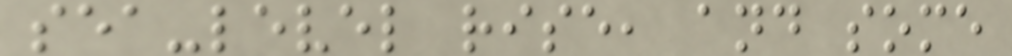sea-level rise, and some
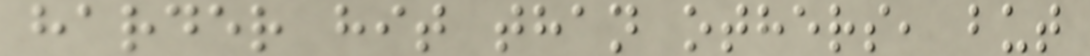harder hit than others, but
